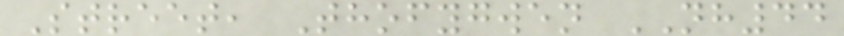Street, Thofygwen NH44
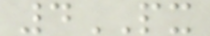4PX
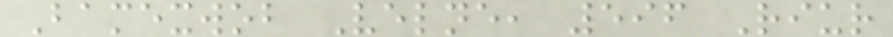Bamexwob Velne, 596 Riur
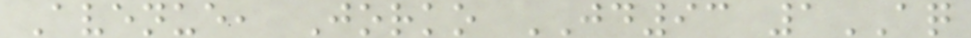Avenue, Jorko JD93 1AQ
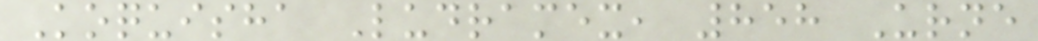Koquisha Ludramex, 858 Urne
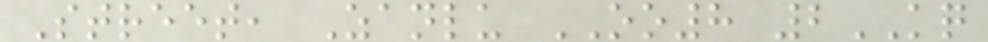Street, Zanlu OO8 2KQ
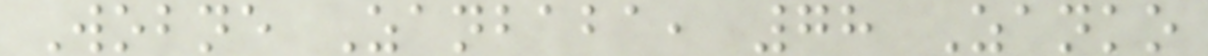Wobne Zanbaba, 78 Zanko
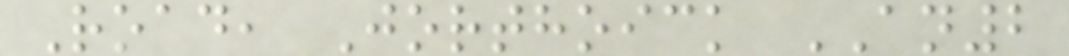Road, Jorthoick AN2
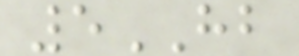5HB
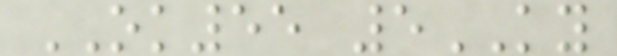OK55 5KY
